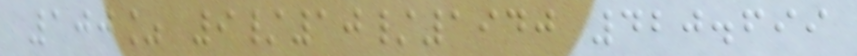100% 9/10/1940 420.699
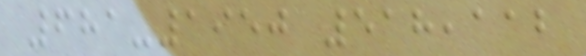681-1950 518,112
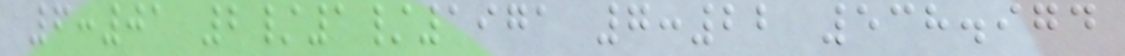6:01 2/1/1971 7:22 538.974
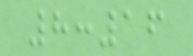8:16
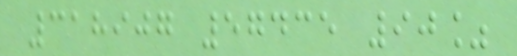318907 57435 90%
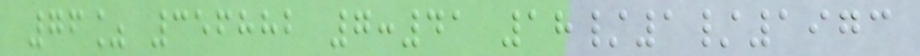76% 356882 7:41 18/1/1973
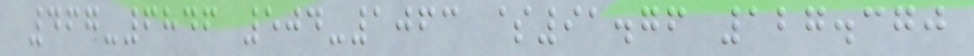467-6846 504-1063 $91.76 127.370
